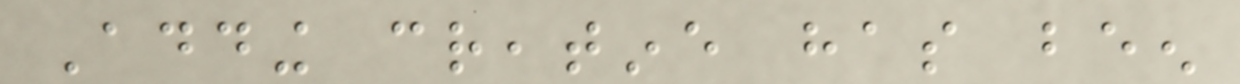Adding creatine has been
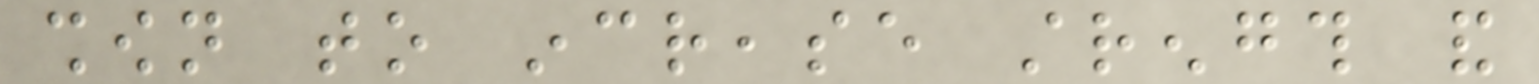shown to increase strength and
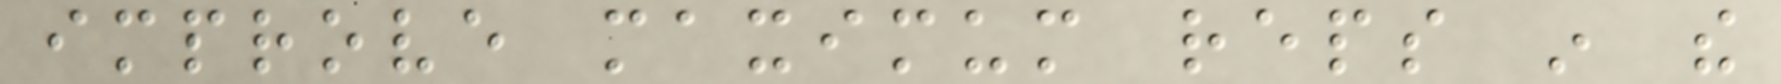improve maximum reps in the
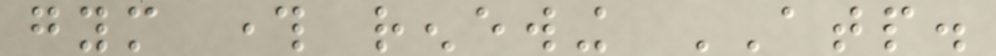gym through renewing ATP.
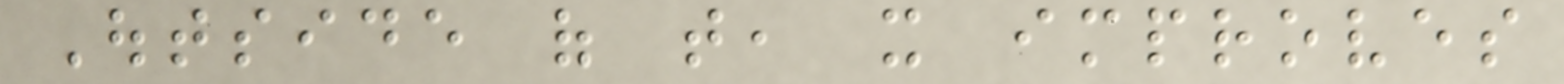Outside of that, it improves
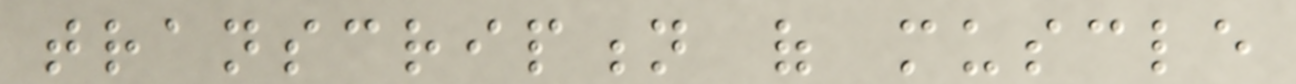transcription of muscle
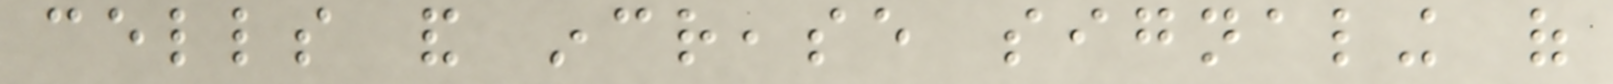cells and increase signaling of
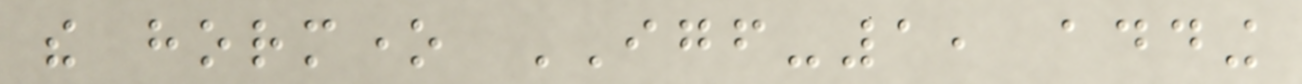the hormone IGF-1, adding
